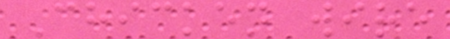Chicken wire
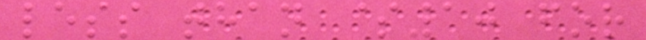less than $10 for
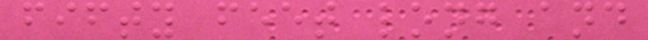fifty feet long and
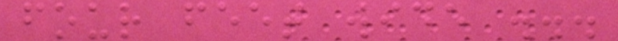four feet wide ...
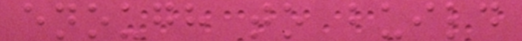enough to build
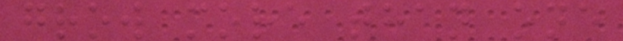grow more than one
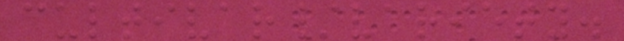cultivar/variety.
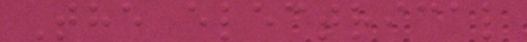The electrical
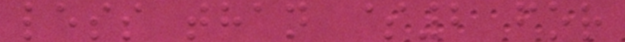less than $2 for
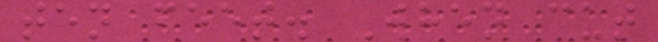ten feet. When cut
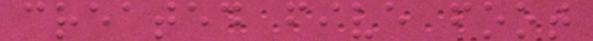created five foot
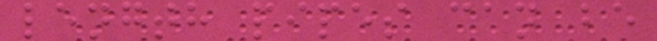length pipes can be
